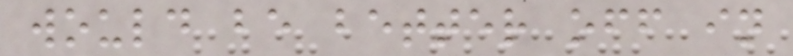would be better off in
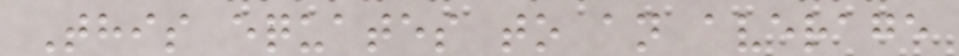This equates to an average
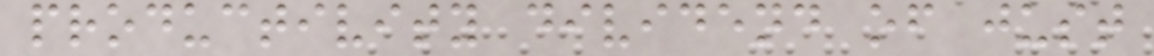productivity dividend of just
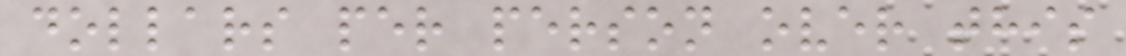dollars per person over this
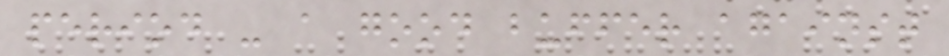period - a good buffer against
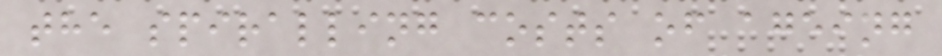the spiralling costs of ageing
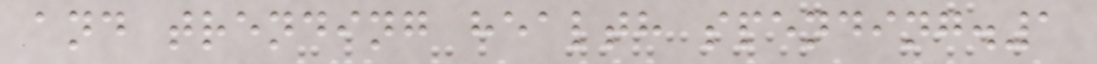and trending health spending.1
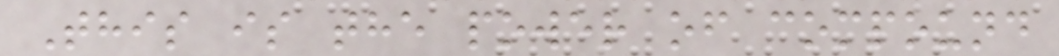This is the power of compound
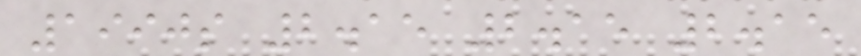1990s 2.15 2.15 2.15
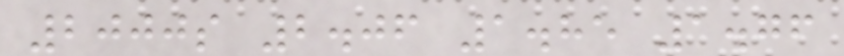2000s 2.06 1.85 1.76
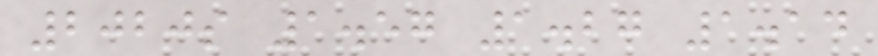2020s 1.57 1.27 1.14
